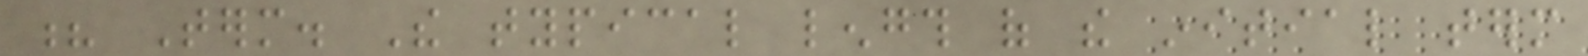? Term. The typical length of the initial term
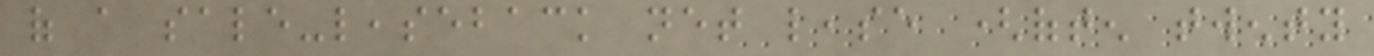of a sale-leaseback net lease (often twenty
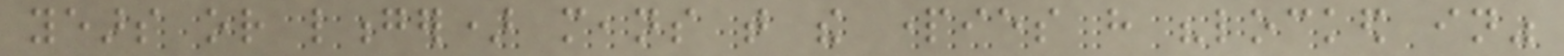years or longer) means that the parties have "locked in"
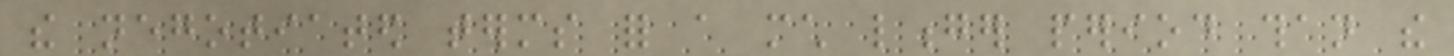the negotiated terms for a much longer period than the
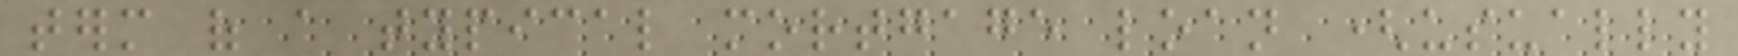term of a typical mortgage loan (usually
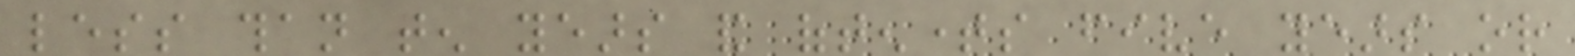less than ten years and oftentimes five years or
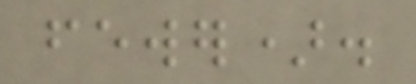fewer).
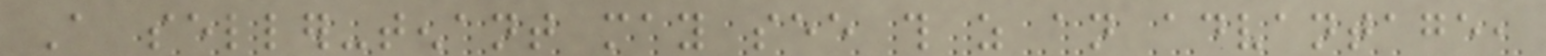A seller-tenant may see this as an advantage,
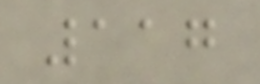117
